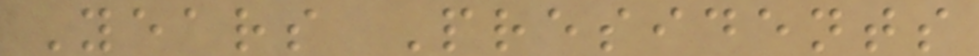Years Presidents
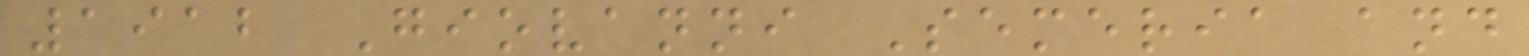1912 Giovanni Semeria and
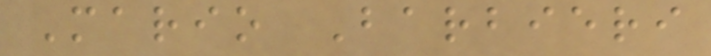Mario Barbieri
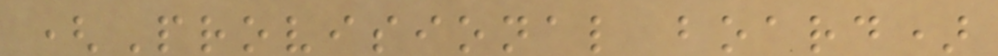(Provisional board)
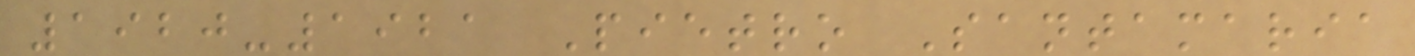1920-1921 Pietro Santamaria
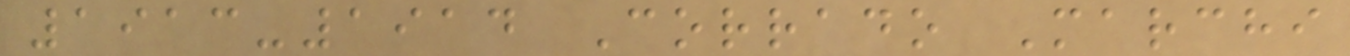1913-1914 Corrado Marchi
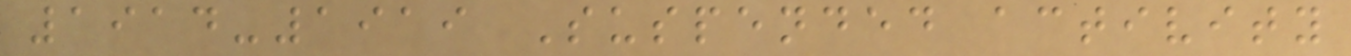1914-1919 Suspended activity
